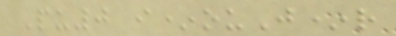Pu0 i*ouJ*r
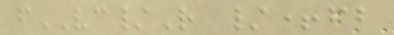fVC/R /+fb
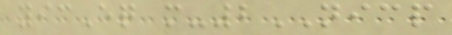yicEq m-2NICP
